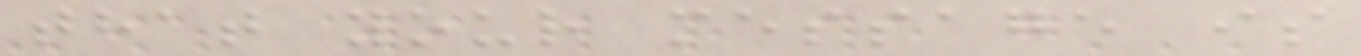that your message is
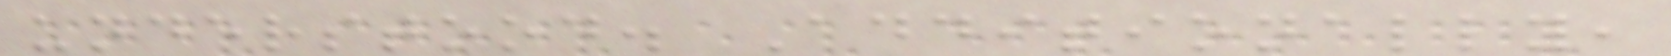understood. Additionally,
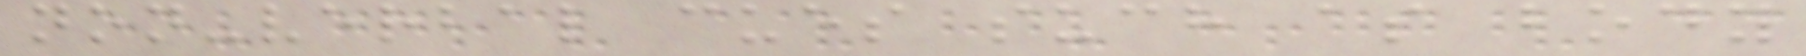non-verbal cues such as body
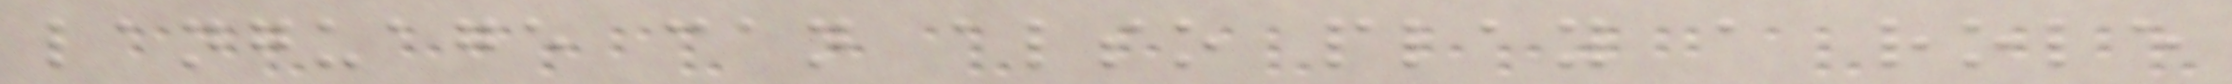language can also play a role
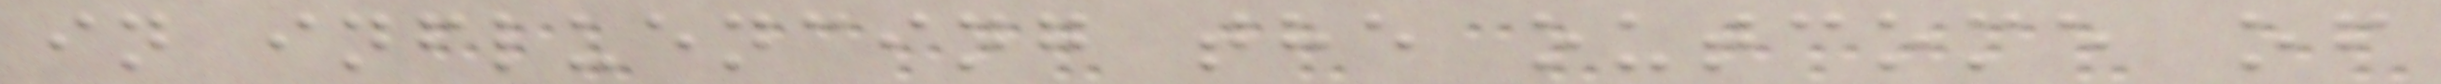in influencing the outcome of
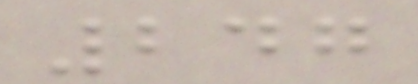247
